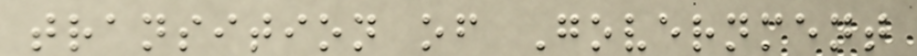transition of Government
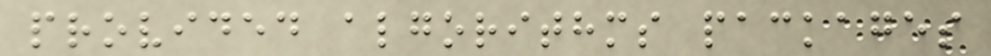provided algorithms packages
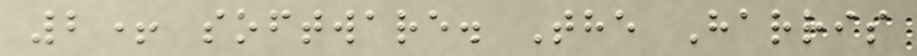2+ software. The Harris
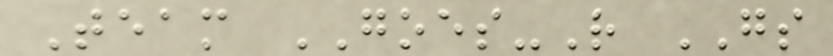Team GOES-R GS
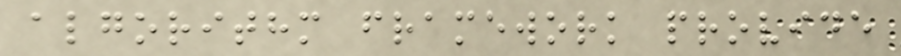algorithm framework provide
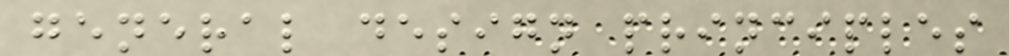general design principles
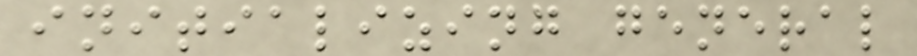initializing general
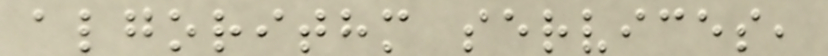algorithm services,
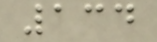134
